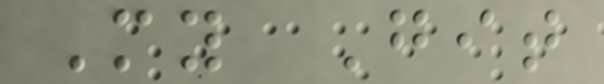My Git
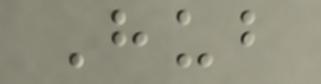Hub
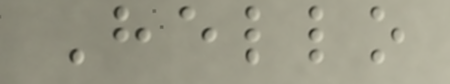Hello
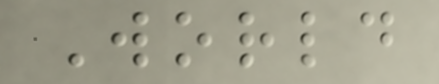World
